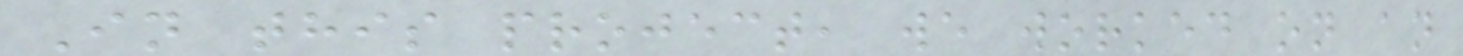In this project, we worked on an
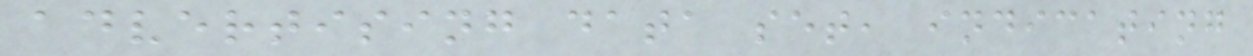advertising data set, indicating
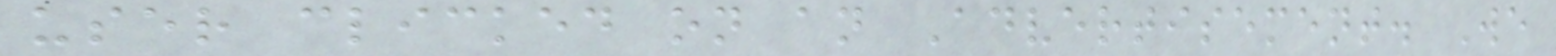user clicked on an Advertisement. We
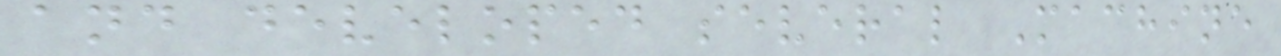and developed several Machine
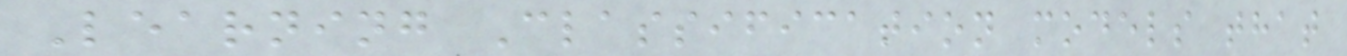Learning Classification models that
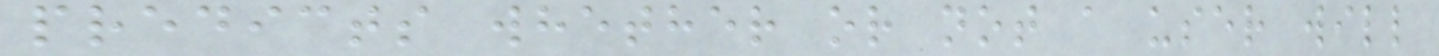predicts whether or not a user will
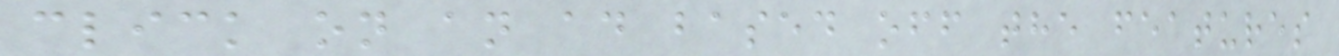click on an ad based off the features
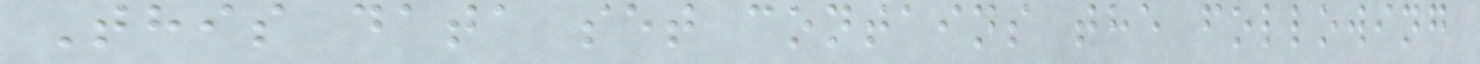This data set contains the following
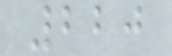220
